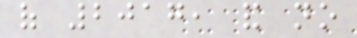of 2017, and no
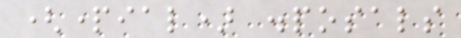(partial) disposals
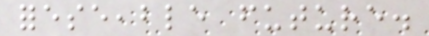foreseeable future.
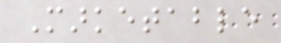Marketable
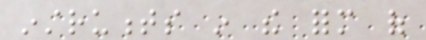instruments in the form of
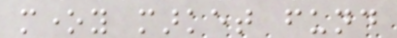money market fund
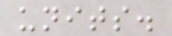units.
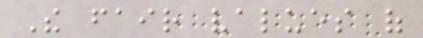The fair values of
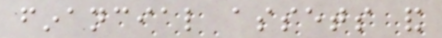financial assets and
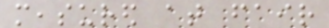measured at fair
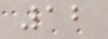12
